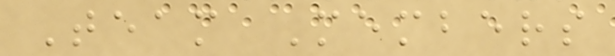Team Members
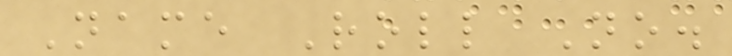Name Roll No.
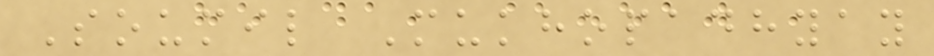Soumil Mukhopadhyay
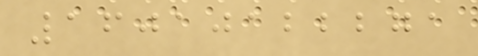16010122271
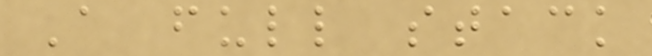A full stack
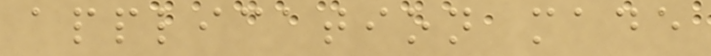application made
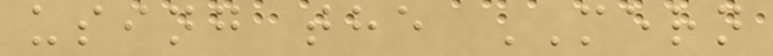using the MERN
